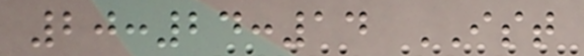20:24:14 IST
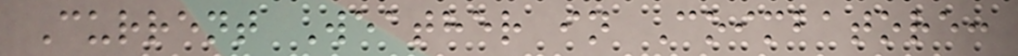Current Weather in Coimbatore:
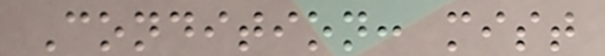Condition: mist
